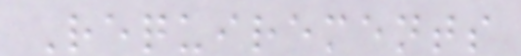Requirements
